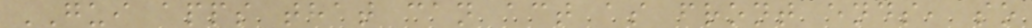GUI apps that can act as front ends, so
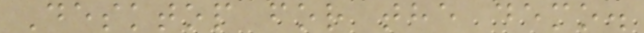Desktop for the demo.
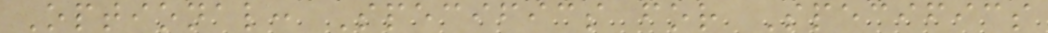Optional: Specifics for Specifics
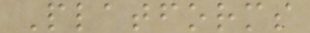Platforms
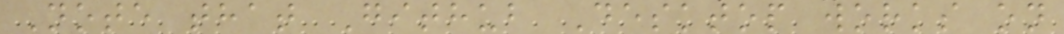Note that Github Desktop works on
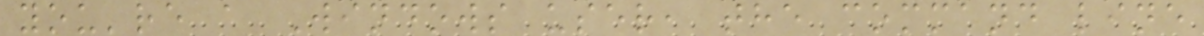you're a Windows user, the command line
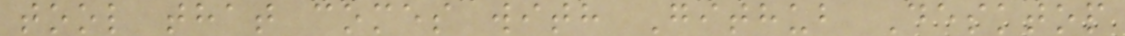tool that comes with Github Desktop
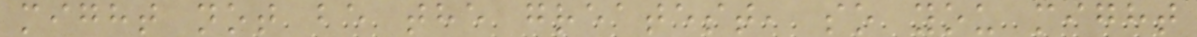might not be the greatest, so you might
